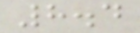8.4
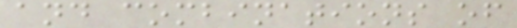and combinations of
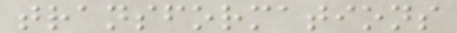transformations
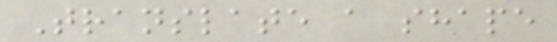Translate a shape
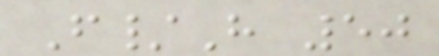F/H 50
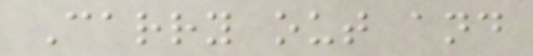Carry out and
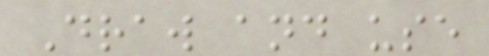Draw and use
